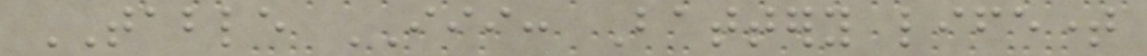TABLE III: Battery lifetime
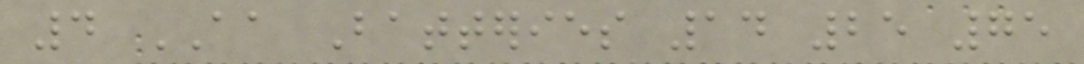4 AA Batteries 14 25 75
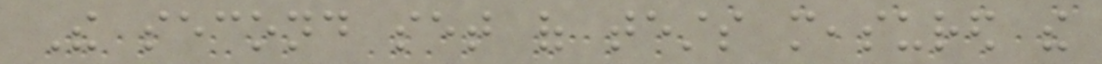The second set of tests measured the
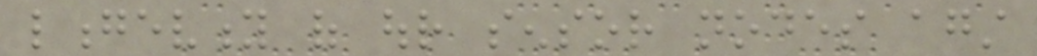longevity of our sensor nodes against
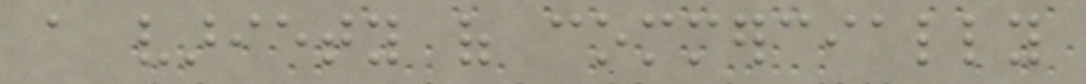a variety of commercially
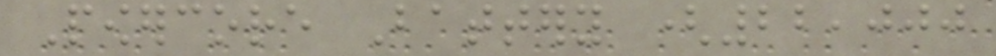Powercore Battery (22,000
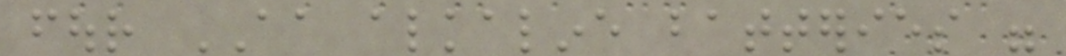four AA alkaline batteries were
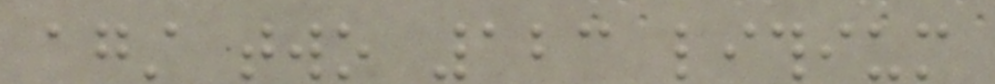against two 123 lithium
